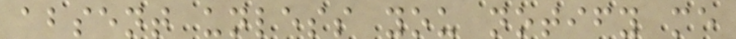absent unless you notify me
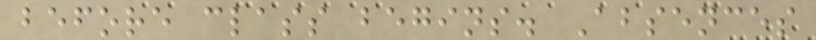before class begins. Absences
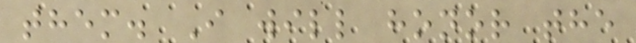them. I will honor the
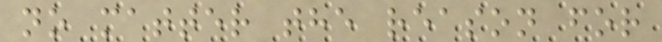no matter the reason for
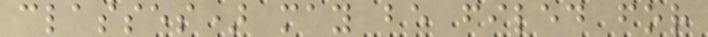classes) may be filed for
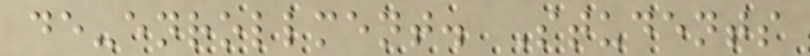de-enrollment. Students
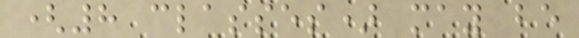(8 classes) may be
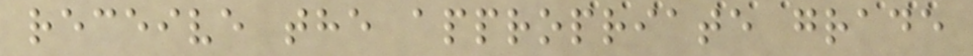receive the appropriate grade
